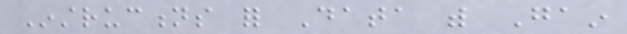Instructions for Data with Gain
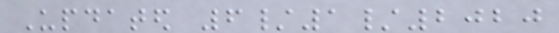Updated 6/1/2020
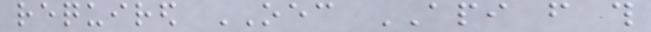required OEC API from this
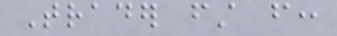Trader first from:
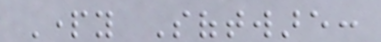Party Software:
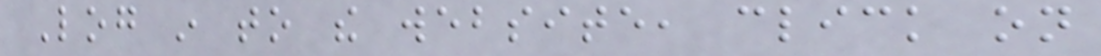Log in to the website, click on
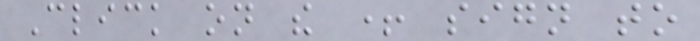Click on the + sign to
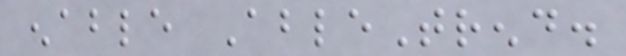enable AbleTrend.
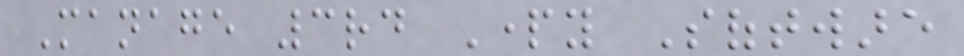Manage 3rd Party Software
